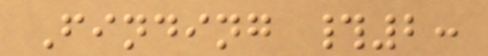Finding #2:
